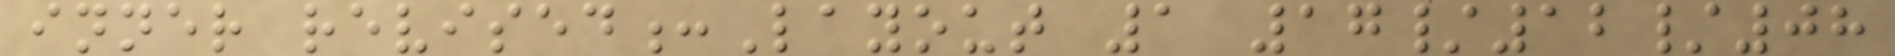inner revised:Layout 1 17/12/08
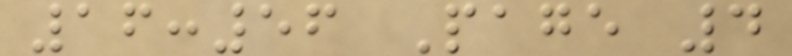16:56 Page 4
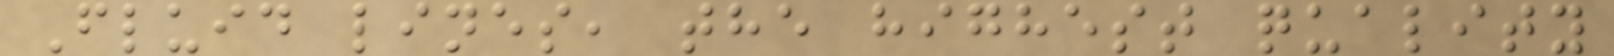Fluid lines, the highest quality
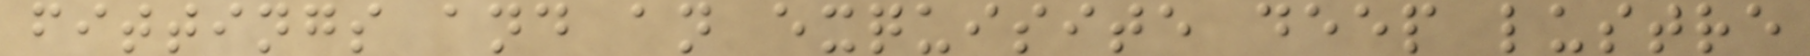fittings and an exquisite deep lustre
